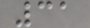31
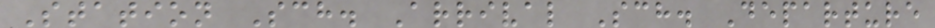Station Sch. Arrival Sch. Departure
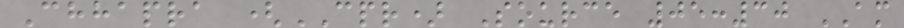Chhapra (CPR) Source 05:30 AM
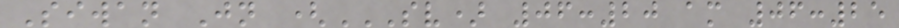Siwan Jn (SV) 06:20 AM 06:25
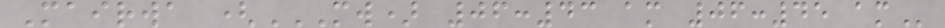Mairwa (MW) 06:43 AM 06:45 AM
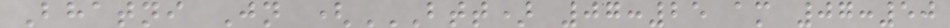Bhatni Jn (BTT) 07:25 AM 07:50
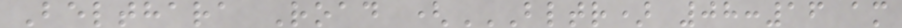Belthara Road (BLTR) 08:16 AM
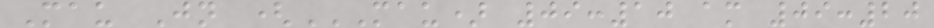Mau Jn (MAU) 09:10 AM 09:20
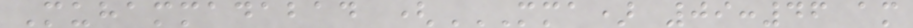Muhammadabad (MMA) 09:46 AM
